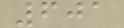601
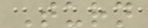Turn
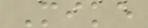Mike
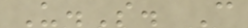U.S. C
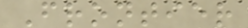Frontier
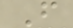F
